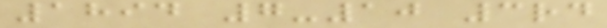1894 7-10 3rd
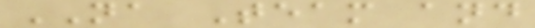NA Team and
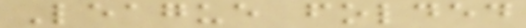League folded
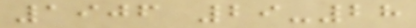1906 29-28
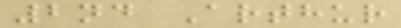2nd Arthur
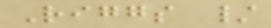Riggs /
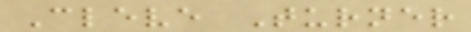Cleve Turner
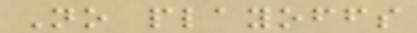No playoffs
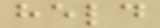held
